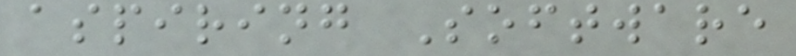aspiring Software
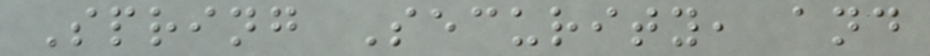Spring Security, and
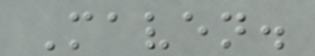Maven.
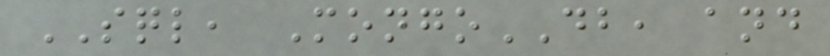SQL, MongoDB, and
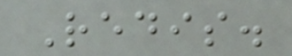Redis.
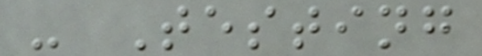- Testing
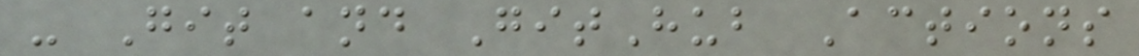- Git and GitHub Actions
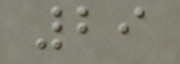29
